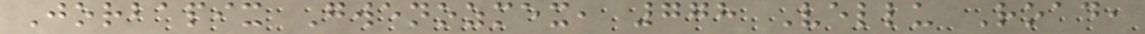Jorbapix Gwenozmex, 778 Vellu Road,
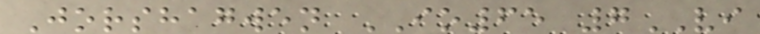Jorshagwen IO65 7VI
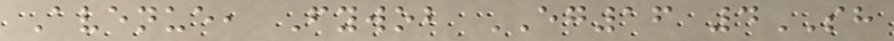Avenue, Fywob EG16 4SH
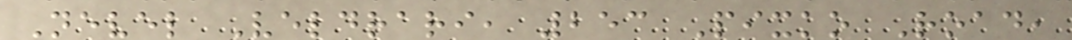Nevel Veldrari, 253 Pixko Road,
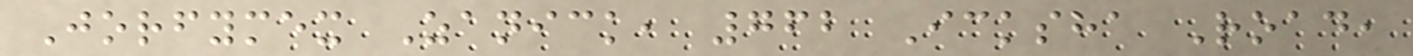Jorfymex Zanick, 762 Icksha Road,
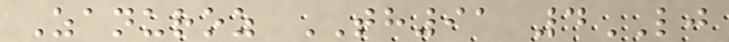Zanuroz TH91 4LJ
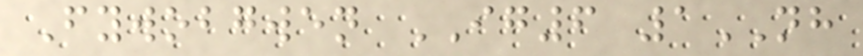Fywobgwen IG6 1NH
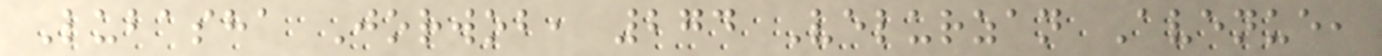Lubasha Jorwob, 274 Velurzan Avenue,
